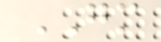GM
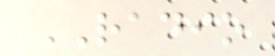RADIO
